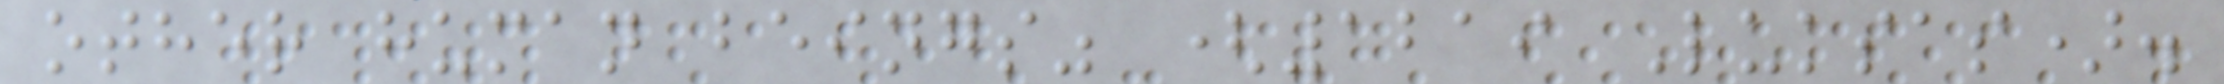other human beings" (1219 Luksas).
